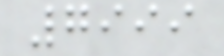7999
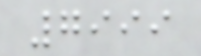7999
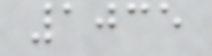1035
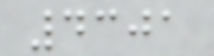4301
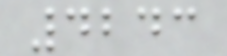4243
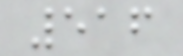516
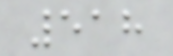518
